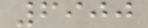6900
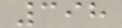398
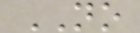NO
